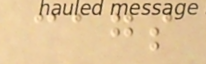cags
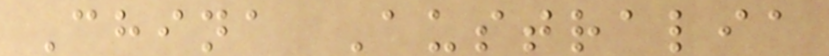China Australia
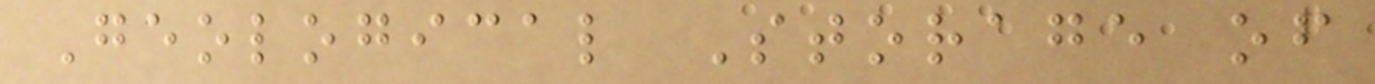Geological Storage of
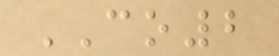CO2
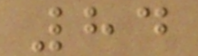84
